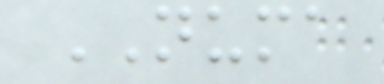NUMA
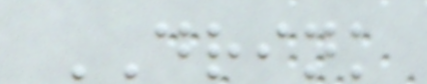DRINK
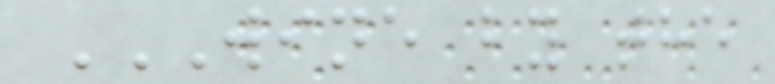WINE BY THE
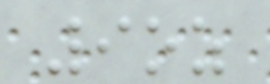9oz
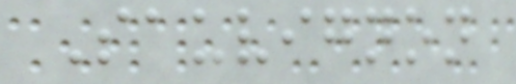Sauvignon
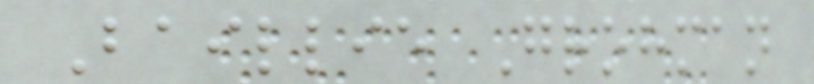Baillie Grohman
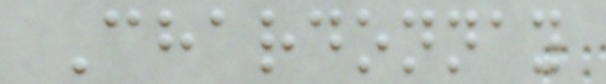Chardonnay
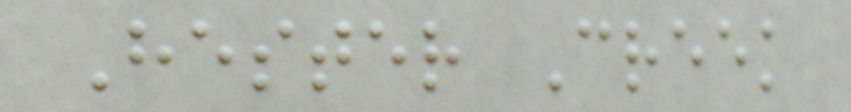Hester Creek
